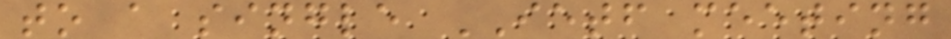to a single IETF meeting
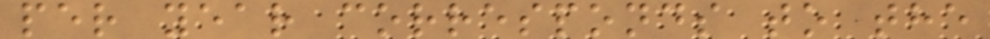per year corresponds to the
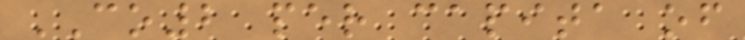CO2 per capita of
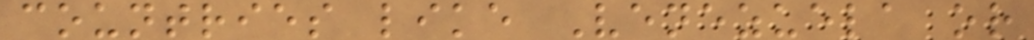countries like Venezuela or
